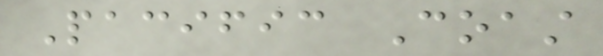Pacific Coast
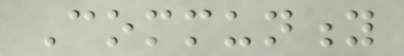Community
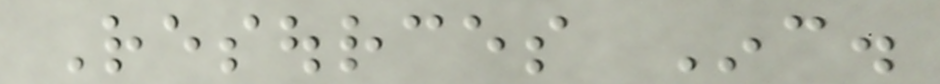Resources Inc.
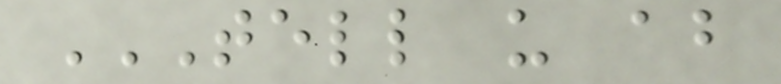TELL US ABOUT
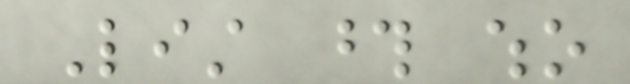List those who
